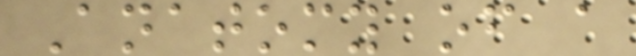Anatomy of a
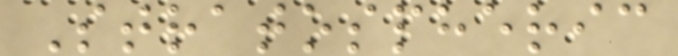Stratospheric
